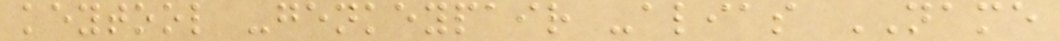keytool -genkeypair -alias NAME
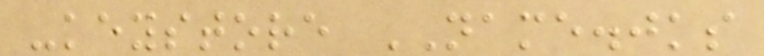-keystore NAME.jks
